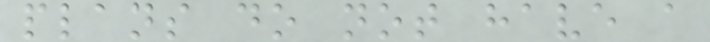plans do not have a
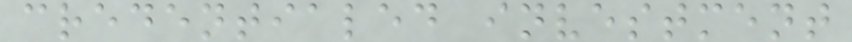credentialed investment
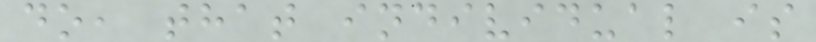do, that individual is
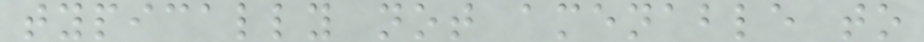typically not amenable to
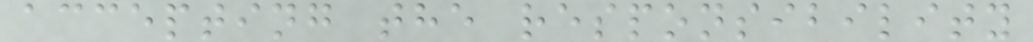accepting the responsibility
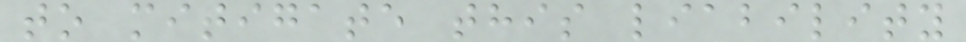to mitigate this liability
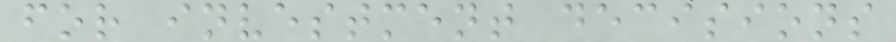for investment decisions
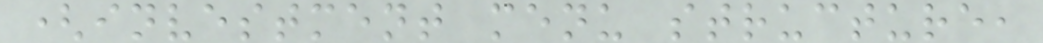(investment menu structure,
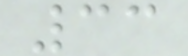33
